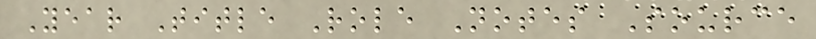Year Title Role Notes Source
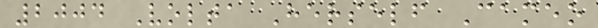2004 Volta Herself Cameo
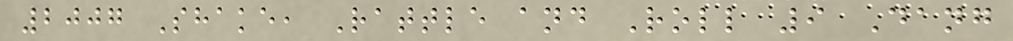2007 Shake, Rattle and Roll 9 Dang
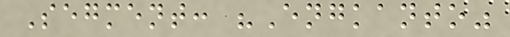Segment: "Engkanto"
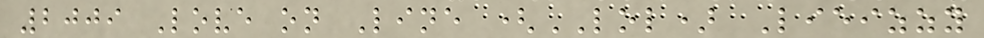2009 Love on Line (LOL) Lieizzy
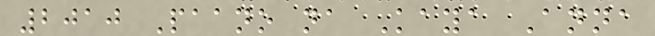2010 Paano na Kaya Anna
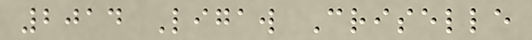2014 Ligaw Criselle
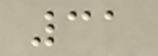31
